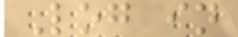Log in
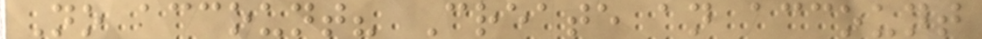No account? Create an account
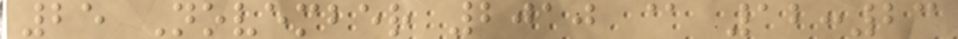25 November 2010 @ 12:23
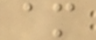am
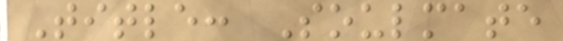Title: Soulmate
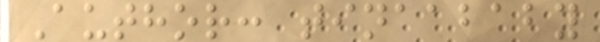Author: tinaababy
